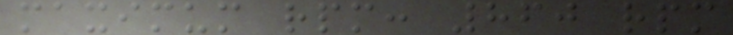maximum rpm: 860 rpm
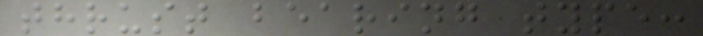thrust bearing type:
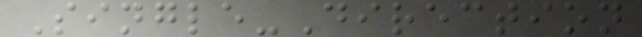Single-Direction
